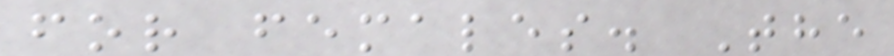for females. The
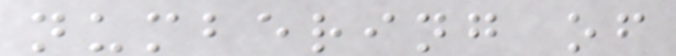numbering of
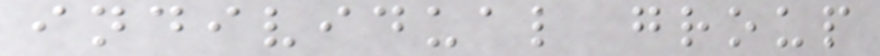individual group
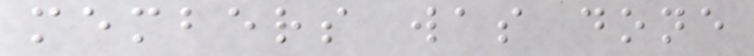members was done
